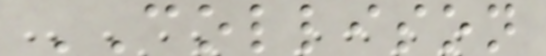COLLISON
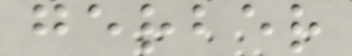gerber
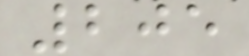205
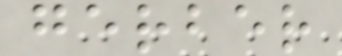gerber
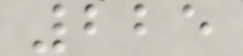225
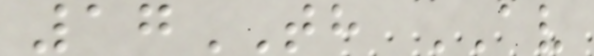17TH AV
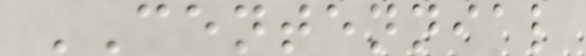CENTENNIAL
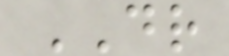DR
